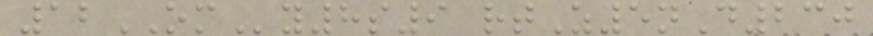12OMy8s9 rtZ5nD230
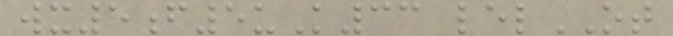wx5f5uK33 lelOT
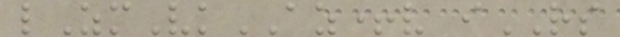lZmVkAZ+v iRS
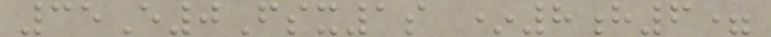35E0Fsx1s *8h6=
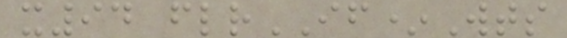x94 flrIF*Wts
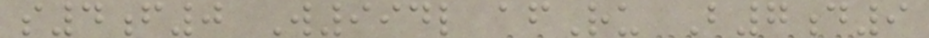s4f0 W994l afRu B7d9
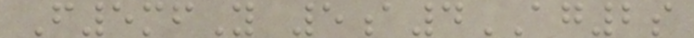F5mfY 5a4AG2s
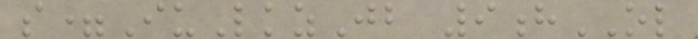s=IuLkzJb 9hOL
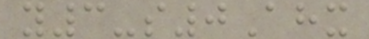y3-s0Ahx
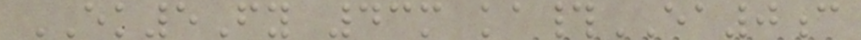EK5Fy 43m ka#EA0c
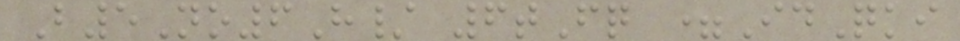B5No6H/ 6tFq =IdQki
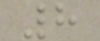8
